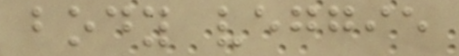body veggie
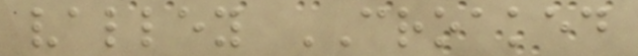valley CROAKED
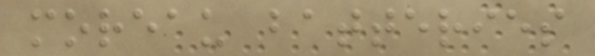moreau batteries
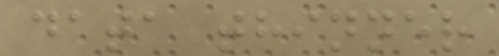data thinner
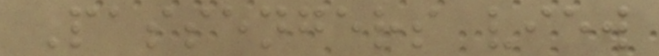Passengers view
